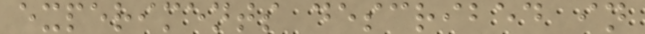experiments described in
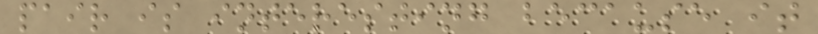pair is interesting because it
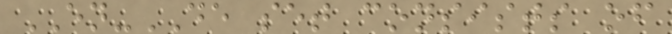EN-DE set consists of
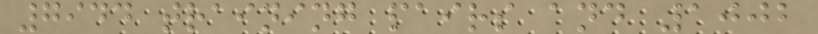7944 training pairs and 1002
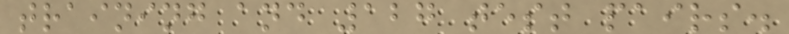training and 127 test pairs.
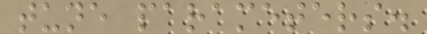tune parameters.
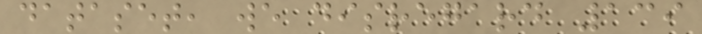dataset, we disregard 139
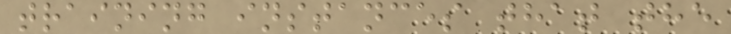training instances that the
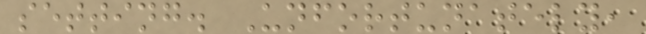setting. Unfortunately,
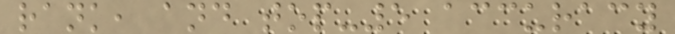rank, and top-5 accuracy
